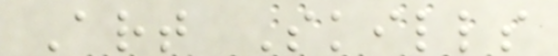Art Skills
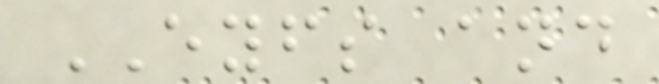EYFS and
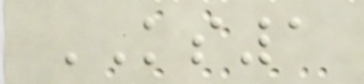KS1
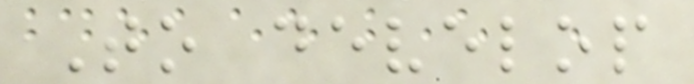To develop
